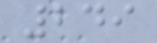249
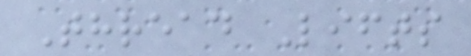Thread Lifts
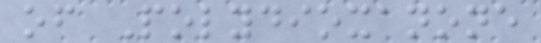of Polydioxanone
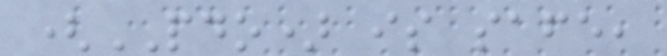(PDO) is safe,
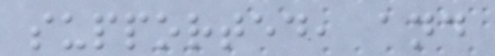supported, and
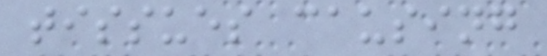tissues causing
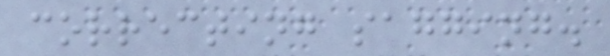correcting sagging.
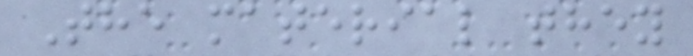The material they
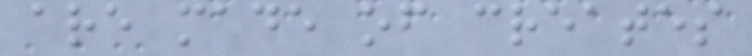are made of creates
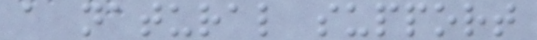a natural support
